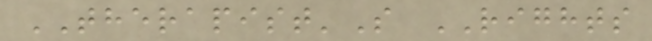THERAPIST'S RIGHTS
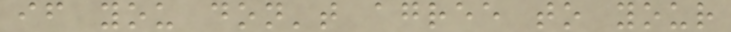if you don't agree to your
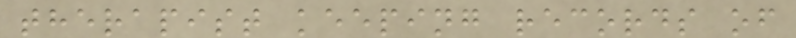therapist keeping records of
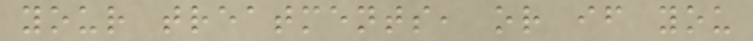your treatments, or if you
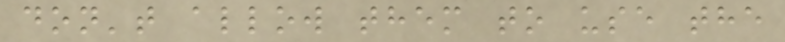don't allow them to use the
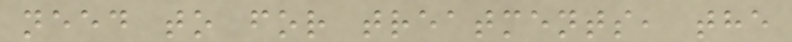need to for treatments, the
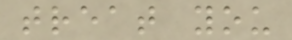treat you
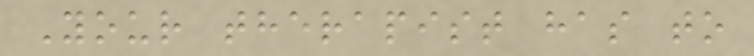Your therapist has to
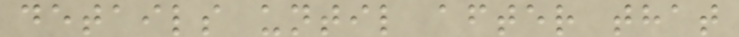details until after that
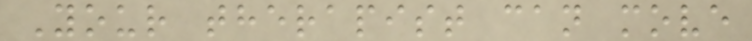Your therapist can move
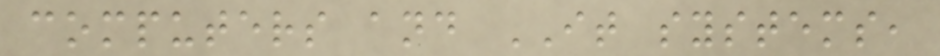computers and IT systems,
